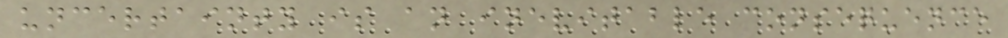uncertainty is an inevitable consequence
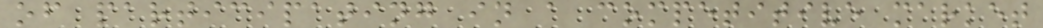of participating in a competitive market
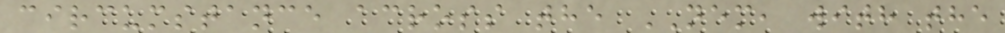circumstance across the NEM, with the
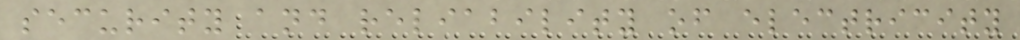security and reliability of electricity
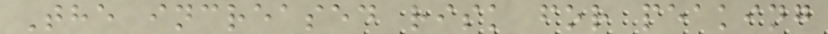The increased risk for peaking
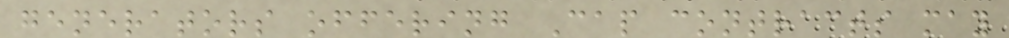generators offering Cap contracts may
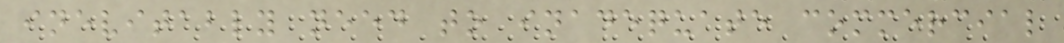inevitably need to inadequate commercial
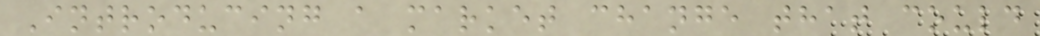Introducing a market change that could
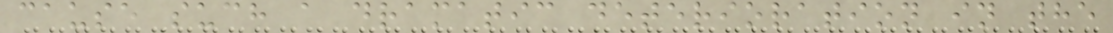cause such a dramatic deterioration in the
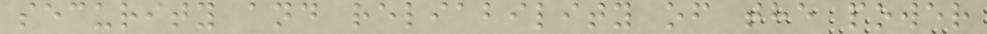security and reliability of the power
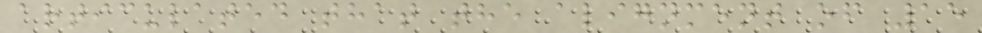articulated that the alignment of 15
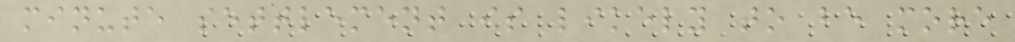minute settlement is likely to be more
